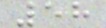58
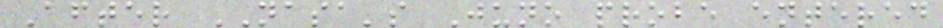After NASA's Juno probe entered
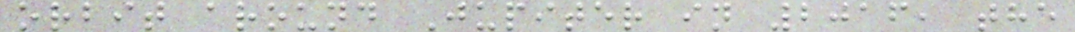orbit around Jupiter in 2016, the
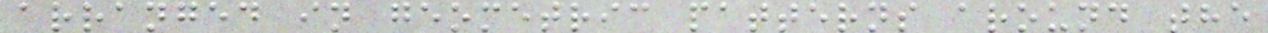arranged in geometric patterns around the
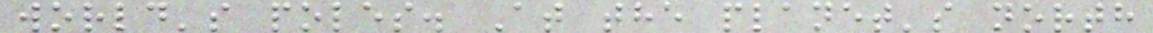world's poles. At the planet's north
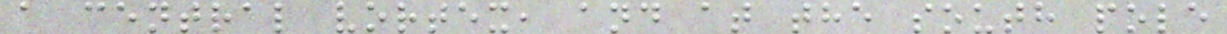a central vortex, and at the south pole
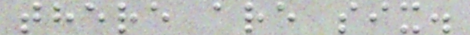there are six.
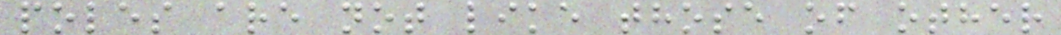poles are not like those of other
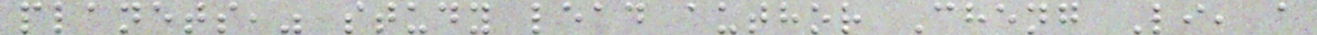planets," study lead author Cheng Li, a
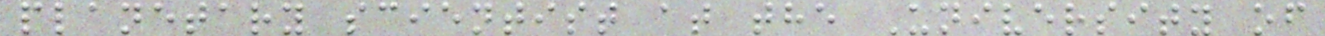planetary scientist at the University of
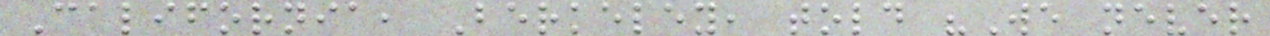California, Berkeley, told "We never
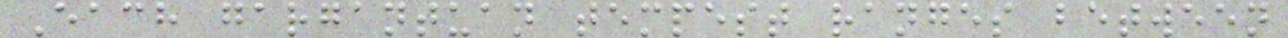Each gargantuan tempest ranges between
